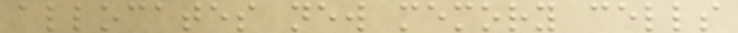allocates new memory cells
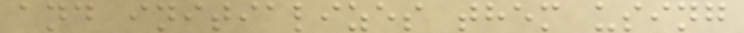and initializes them using
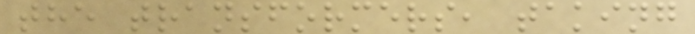the transformers, taking
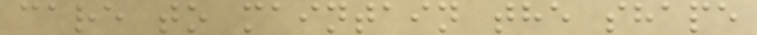care to maintain the shape
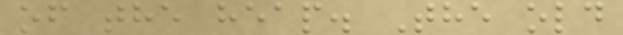of the heap. The old
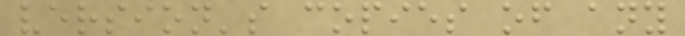version's copies of any
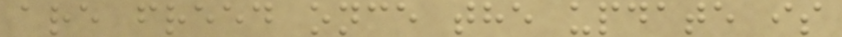are freed once the update is
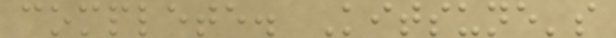complete. Kitsune's
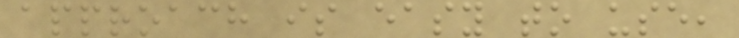approach is easy to use,
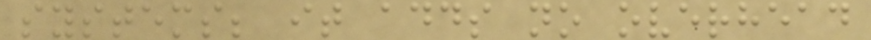systems; it adds no overhead
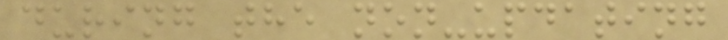during the non-updating
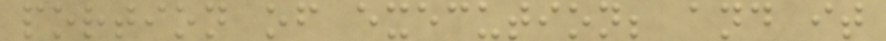portion of execution; and it
